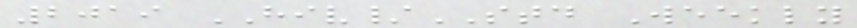2019 HIV/STD Weekly
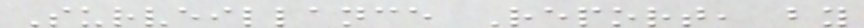Surveillance Report, by
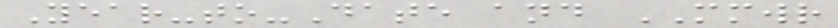Year-to-Date and MMWR
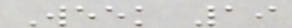Week 19
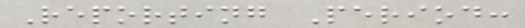Reporting Period:
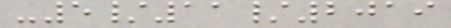-5/11/2019
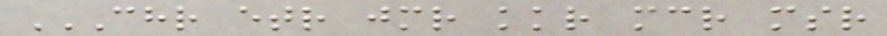CHR ETR JMR KKR MCR MSR
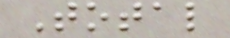Total
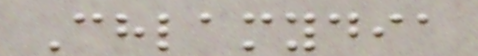Chlamydia
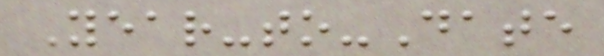Year-to-Date
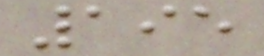195
